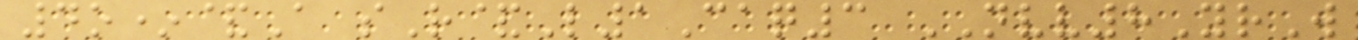4o*&A sR&L1Caq3 NVV8YrW
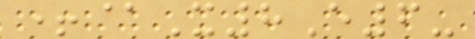+@X8E6-
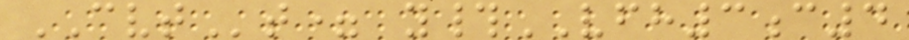CVTt= y#VFH3c4
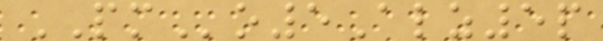PMo5Alz5p
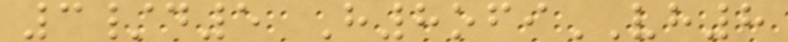3/d5 H8ofiVH8
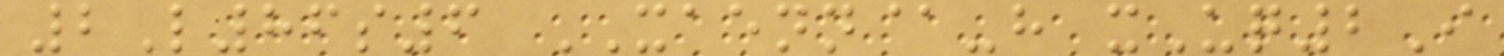2L86s6 XAENN@-h xUq2I
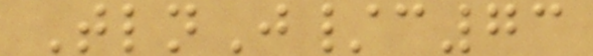TlnJ/c73
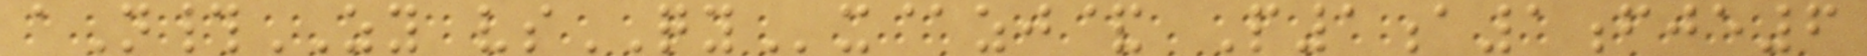aN#ZY vsQYx@zj& P1a1fje6
